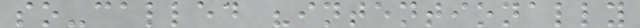so-called "intentionally
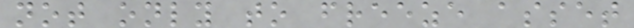not only to freeze asset
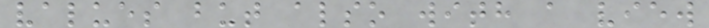values but also with a view
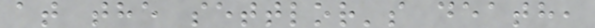at the settlor's death,
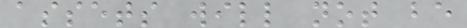assets will not be
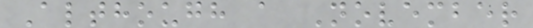Although a November
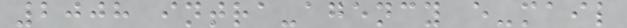2008 intra-agency e-mail
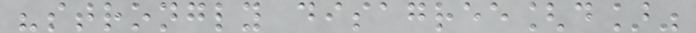"strongly disagree[d]"
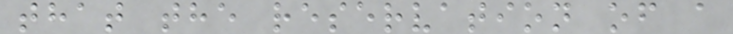that the reservation of a
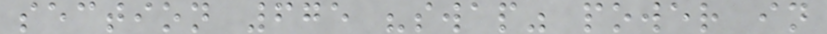section 675 "swap" power in
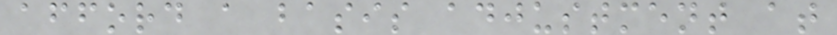afford a basis adjustment at
